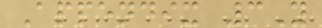Appendix 3Y
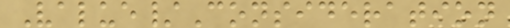Value/Consideration
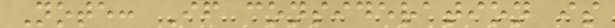Note: If consideration is
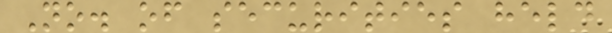No. of securities held
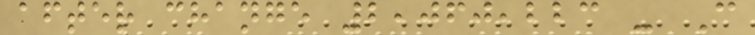after change 2,060,223 - C
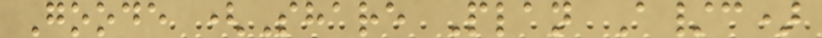Goode (Share Plan A/c)
